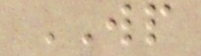WP
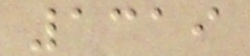1319
